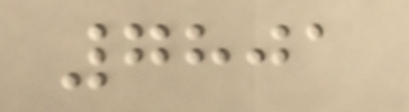7801
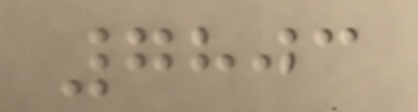7803
